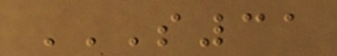S31
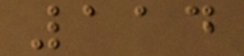114
